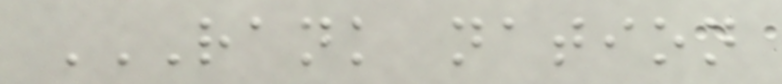RANK NATION
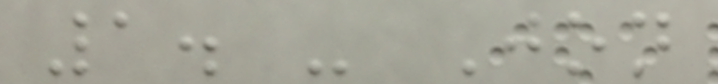1. - Jon
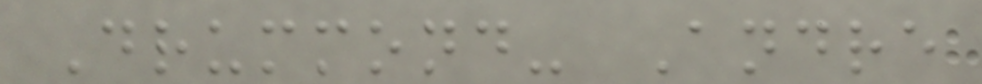Drummond- Andre
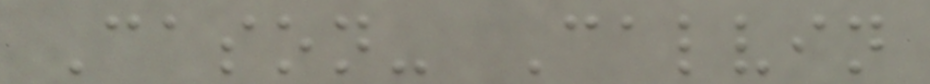Cason- Calvin
